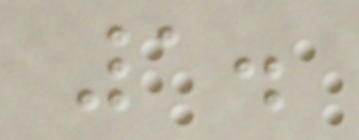1.
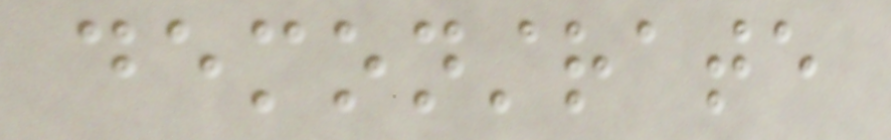demonstrate
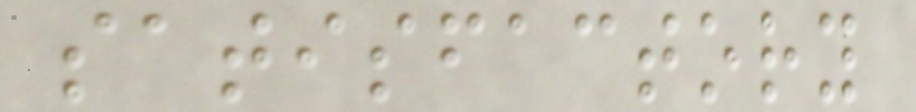satisfactory
